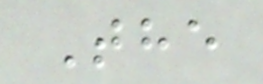The
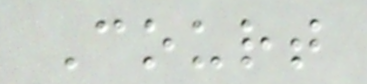Court
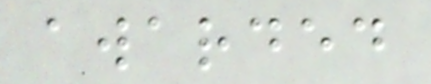awarded
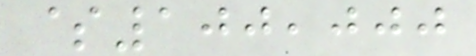$100,000
